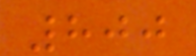800
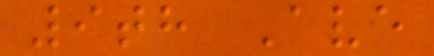9th Ave
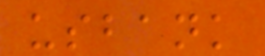usbank
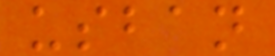usban
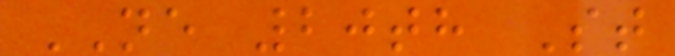NE 20th St
